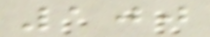100
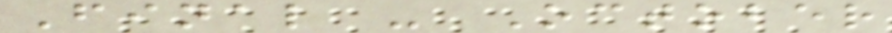Final - October
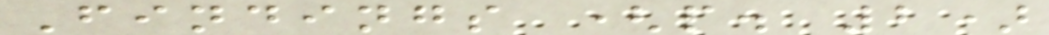Findings (p. 2)
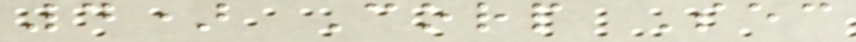4) Corp Sec
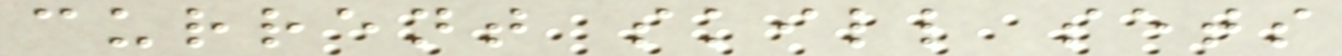current skill sets
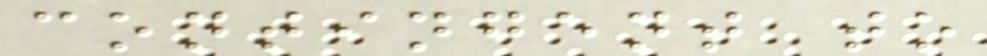contingent to
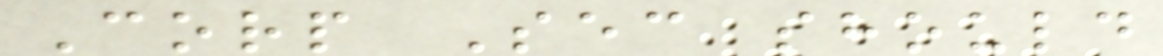Corp Sec should
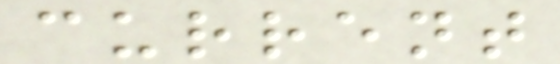current
